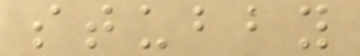stubby
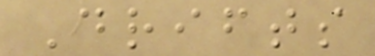Drifts
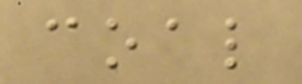coal
